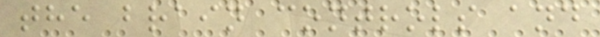the brain controls and
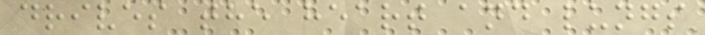drives the heart and lungs
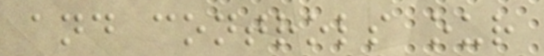and controls our
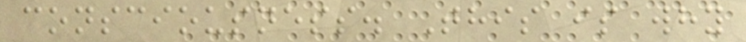consciousness. This is why
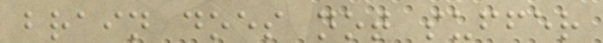brain does not suffer
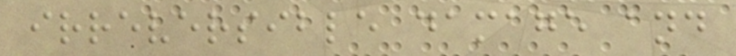irreversible damage and
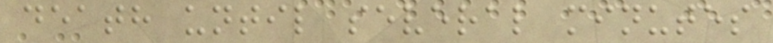death until several minutes
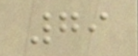79
